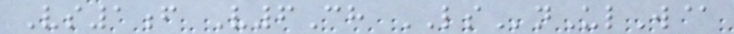Vs1f V6Ch LSnUlW@
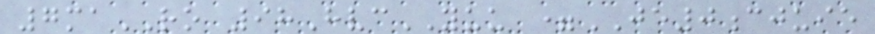7maRO 98HvcYUU =JE0cjuie
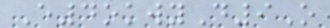E4okwyD9O
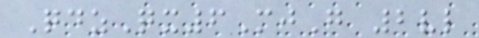QdzQx6MjG 2vl
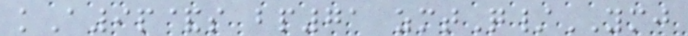kA9p&s bp71 zmtQ/YMJ
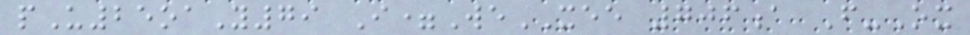pU25oaY79 I=WeXEE 706a F-Ox
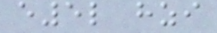e5l hzi
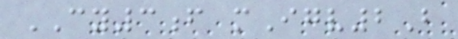CY3f mIgv2B
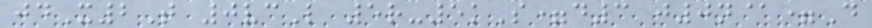jdX2T 0vcL 5r-5kS=d3 j0n@=D
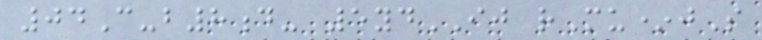04C-b8d- 5ydIJ rMu*jS
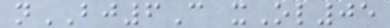nBJ6C xOl05
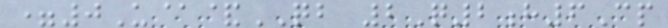=0U@&QB 2Q2h6Cp
